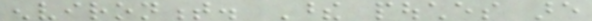environment. These pouches are
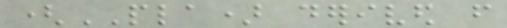(PLA) derived from
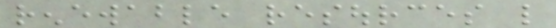renewable resources like
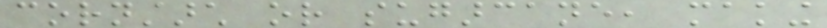cornstarch or sugarcane, making
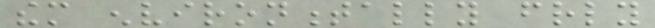them environmentally friendly
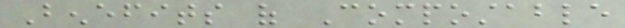Benefits of Compostable
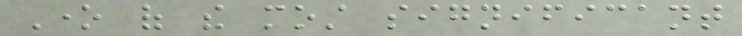One of the most significant
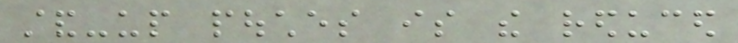stand-up pouches is the reduced
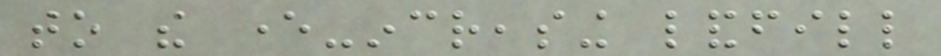to the ever-increasing landfill
